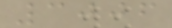3006
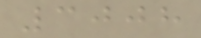3008
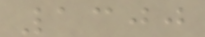1300
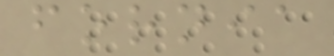fornia
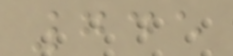745
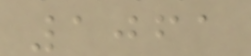1061
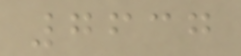7637
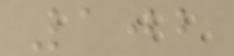102
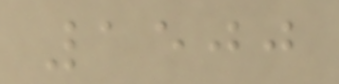1500
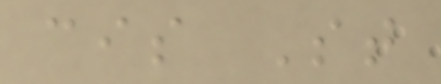cis St
